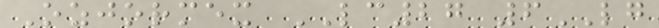Ozjormex LC27 6LG
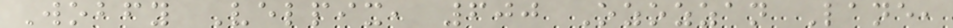Wobfy Velpix, 600 Ozozzan Lane,
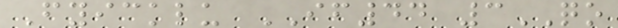Fyicklu IF44 3QO
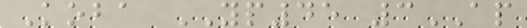Koba YP45 3AP
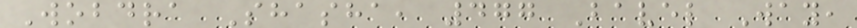Wobdra Shasha, 477 Bavel Way,
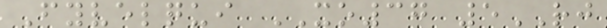Fyvelqui XO37 5RJ
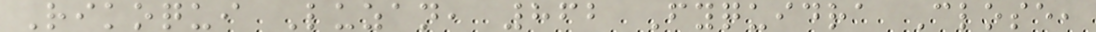Rikoqui Luzan, 862 Fyquidra Close,
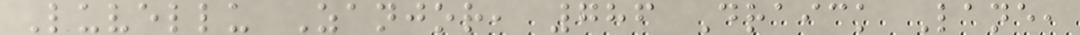Luvellu Zanjor, 786 Draick Lane,
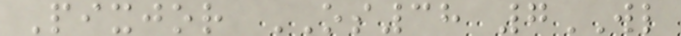Pixjor OS38 7WL
